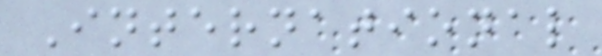International
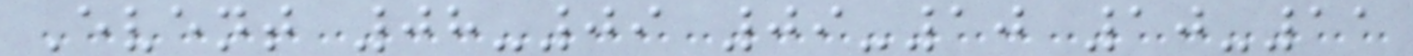Event 08-09 09-10 10-11
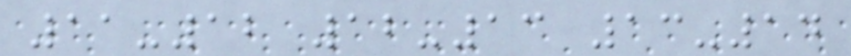11-12 12-13 13-14
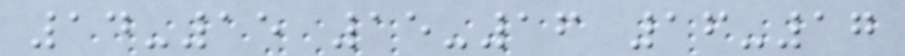14-15 15-16 16-17
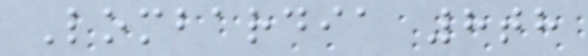Lombardia 8th
